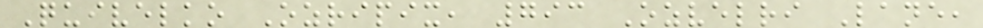Quivelko Ozripix, 793 Ozvelri Lane,
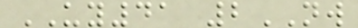UY41 2NW
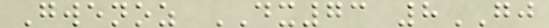Gwenoz DX73 8GJ
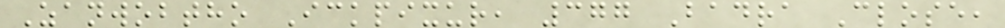Zanwobtho Ickpixur, 377 Badra Close,
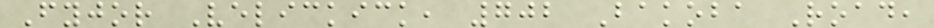Fyjor Velickick, 702 Bakoba Road,
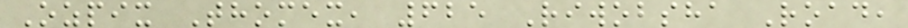Ozpix Thomex, 625 Riwobsha Road,
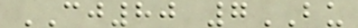CJ80 7BU
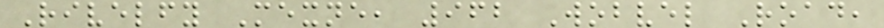Rivelfy Mexne, 962 Wobvel Road,
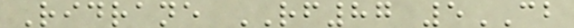Ridrane RF87 5CB
